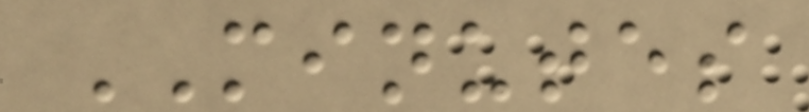MINUTES
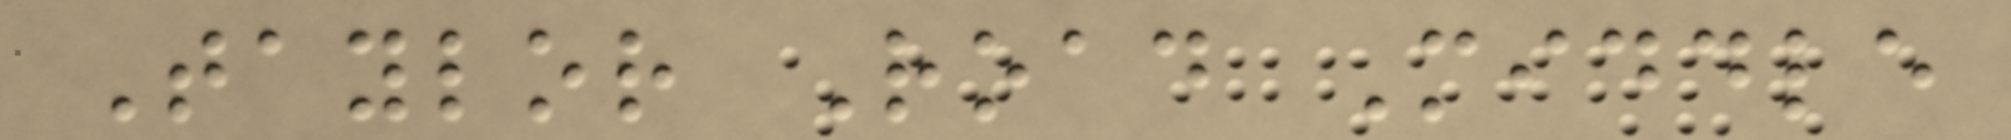Taylor Road Middle
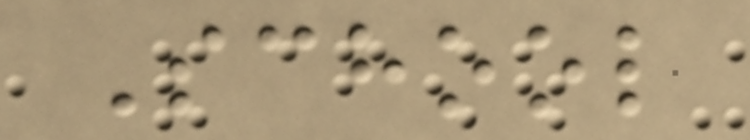School
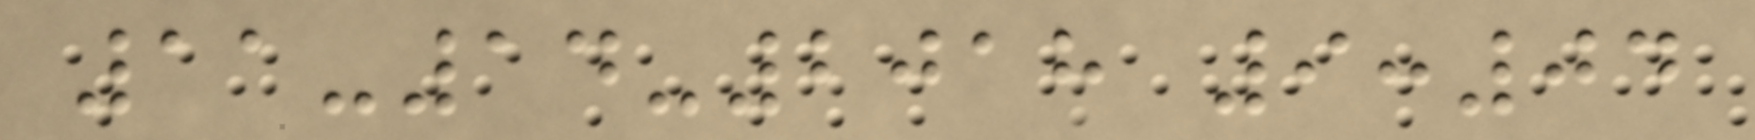11-14-2018 9:04
